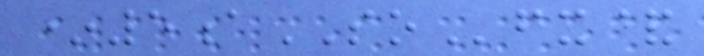*5aSOfx&
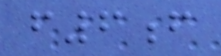f6f
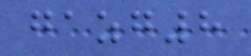gazg8
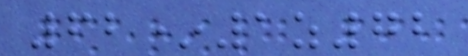62*1z72
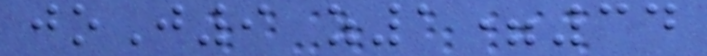joJ9 z1=34
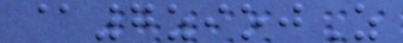@7ziojZ
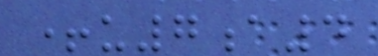+u7a4
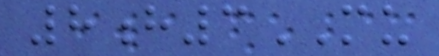8h3MU
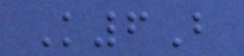K6B
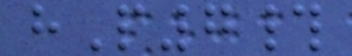hP7#
